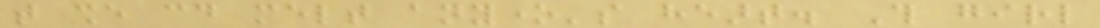that she could melt anyone's heart. This girl
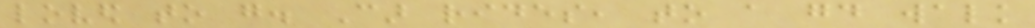loved to go. Car rides, to a good walk
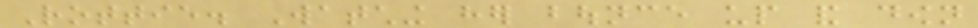Rottie. Watching her bounce up and down
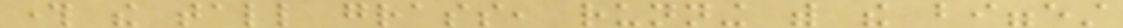through the tall grass, running with the biggest
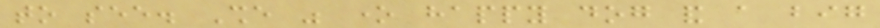to see. She was one happy dog and a big
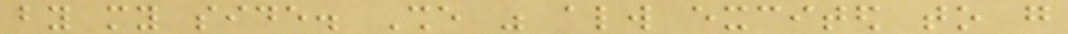by my side. She was always excited to go
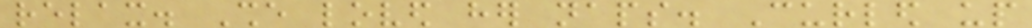relax. She loved her naps. Curled up
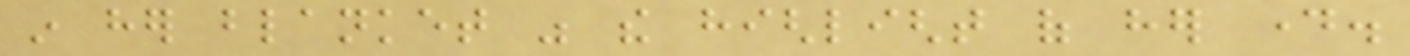in her blanket was the highlight of her day.
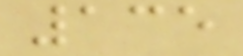135
